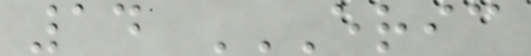14 ERIC
